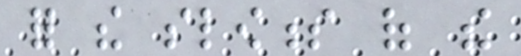for the slowness of the
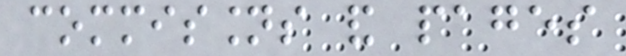commissions and pages
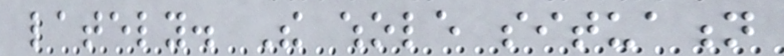lately. The whole situation
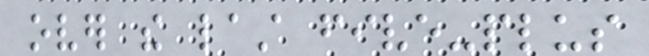over the last five-plus
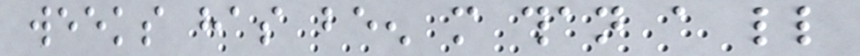weeks has been more than a little
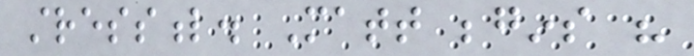stressful. Matt begins his
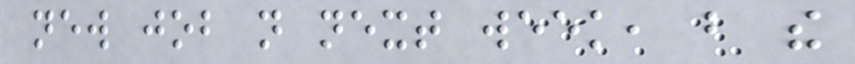new job not next week, but the
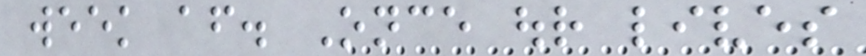week after. Once our lives
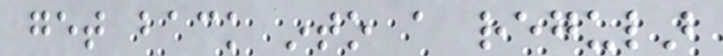get back into a regular
